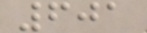601
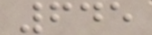645
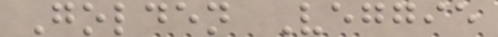Golden Veggie
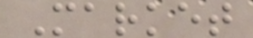Market
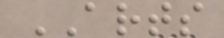ARTS
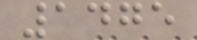1475
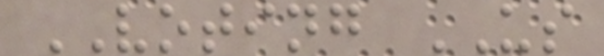VOTING US
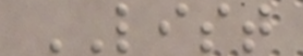LIST
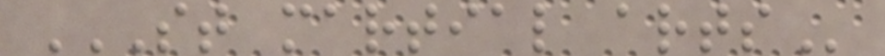ST MARTIAL ARTS
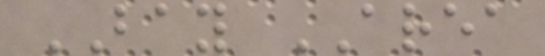BAY AREA
